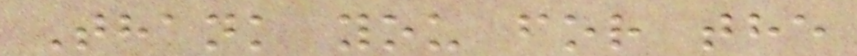Thank you for the
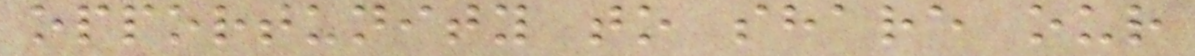opportunity to share our
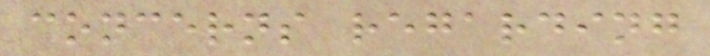concerns regarding
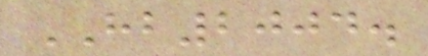HB2004.
